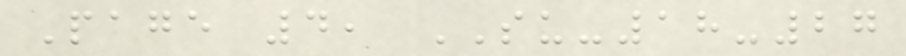Page 4, SU-18-27
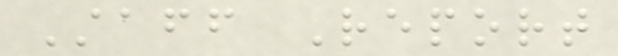Staff Report
